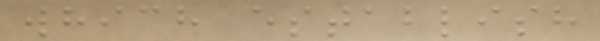which establish
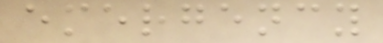emergency
